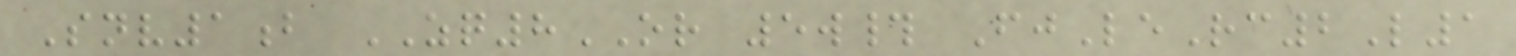Snv1b ZQ8OR 5w# FjLeRc2L1
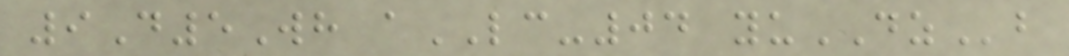9D5Wh aLC-04 yuDZb
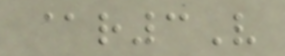@r3V
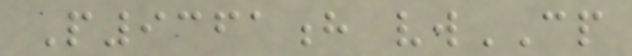P9361h vwCP
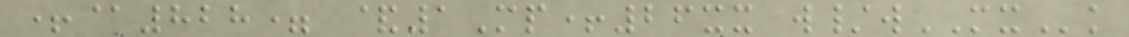+@828= &1Mp+26xx w/wMXk
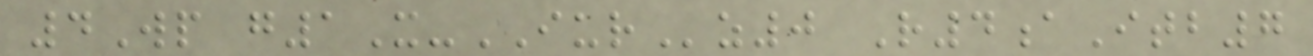4Wp g1X-IURz0 R4aItb7
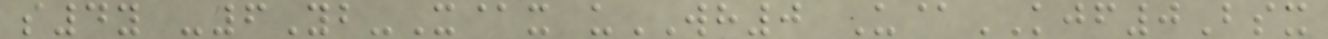s4y -6Yb-X@x uWH0 U@KJF0Bsx
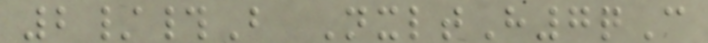2/#B NxltH7qC
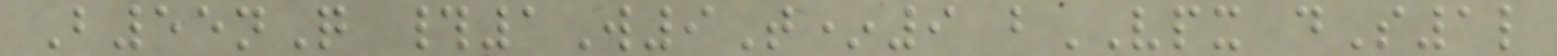B55nQ #1W9T*9 bVPX dS1l
